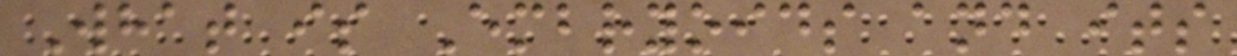What is Embryoids and its
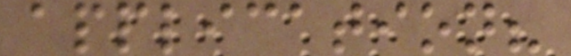application?
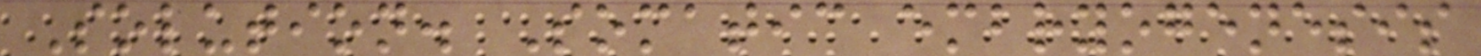Solution. Somatic embryogenesis
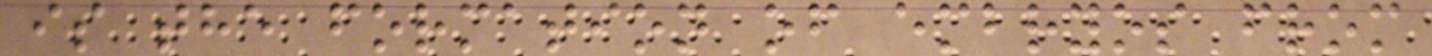is the formation of embryos from
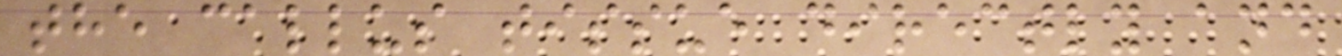the callus tissue directly and
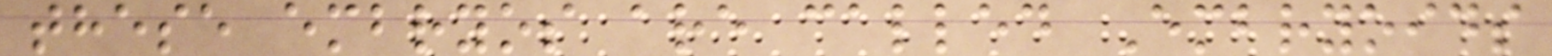these embryos are called Embryoids
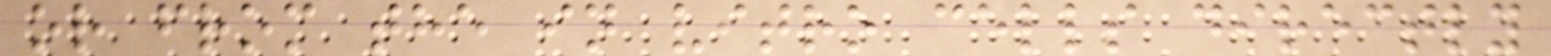or from the in vitro cells directly
